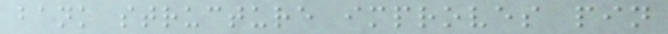bank structure improves pin
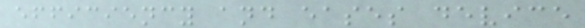efficiency and eases device
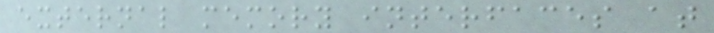external memory interfaces at
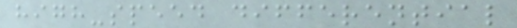high-speed differential
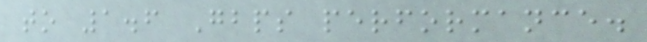to 1.6 Gbps performance.
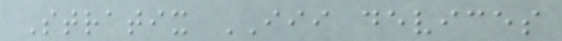Stratix III devices
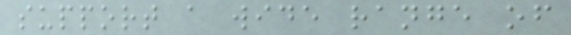support a wide range of
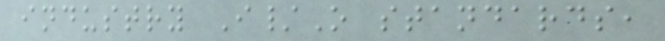industry I/O standards,
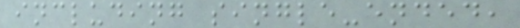including single-ended,
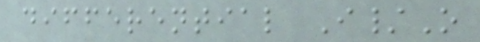differential I/O
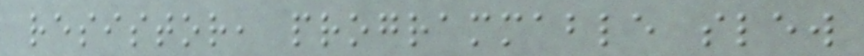resistor, programmable slew
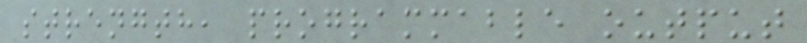strength, programmable output
